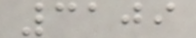3109
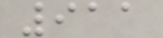911
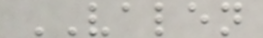VALEN
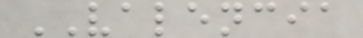VALENCIA
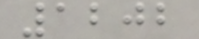1202
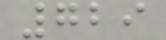729
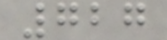727
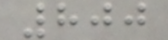800
